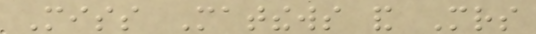Miss Matthews and Mrs
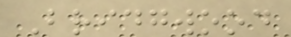Bridgwood
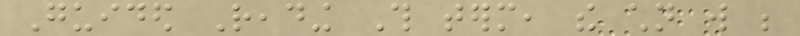Guided Reading This term, the children will be
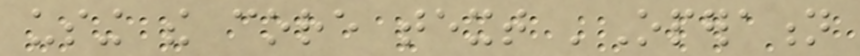using the core text 'Operation
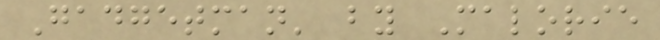Gadgetman' by Malorie
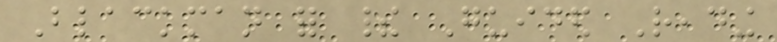Blackman for their Guided Reading
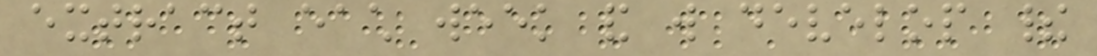extract each week and will develop their
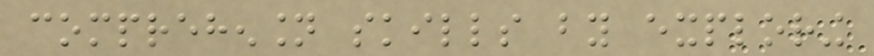comprehension skills by exploring
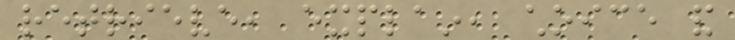retrieve, explain, choice and
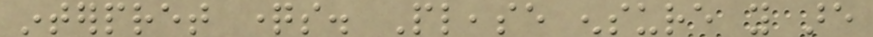interpret questions. Please ensure you are
